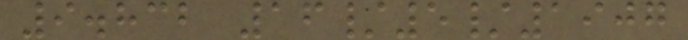9.832 16/5/1907
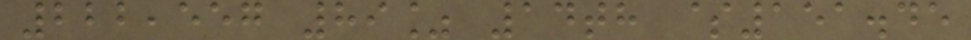222,557 89% 14th $151.45
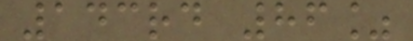143rd 86%
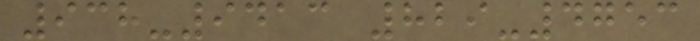938-9413 829-4753
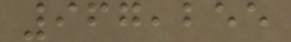967,255
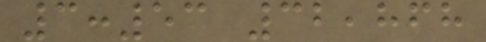3:53 32,868
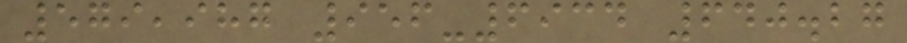579,987 956-6934 640.27
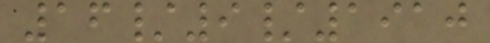16/9/1910
